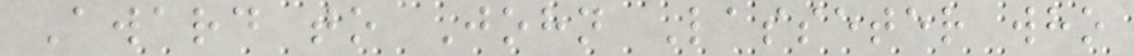Award to John Lasseter who
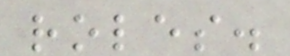roles.
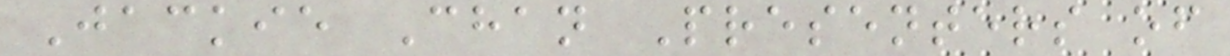Jackie Chan Presenters of
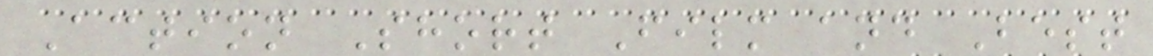Action Short Film and Best
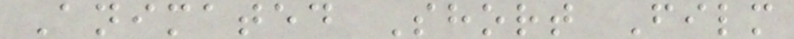Animated Short Film
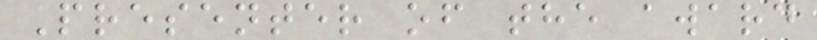Presenter of the award
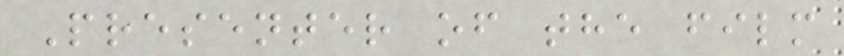Presenter of the film
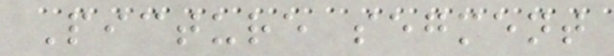Picture segment
